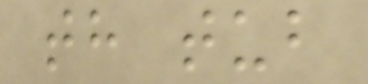th tub
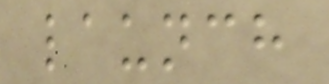launch
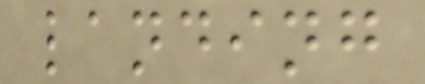landing
